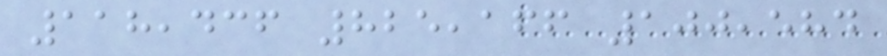118,436 825,166 100,584
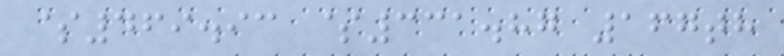$469.93 $331.87 167th
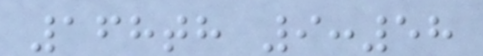168th 9:58
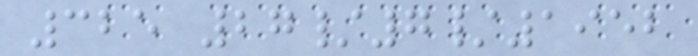325 27/7/1952
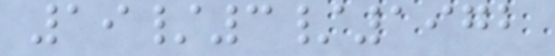19/3/1972
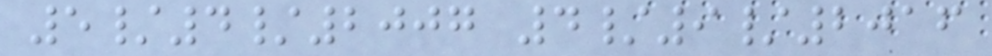5/4/2007 4/9/2016
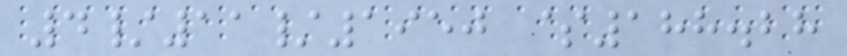4/11/1950 $188.28
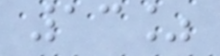13%
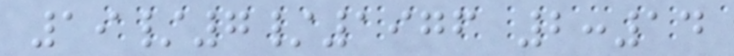19/7/1976 2:14
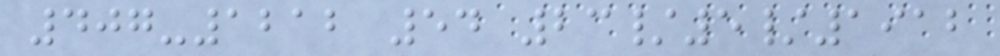407-1212 54 23/5/1912
